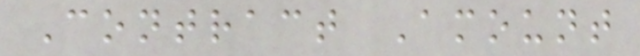Contract Amount
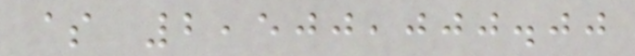$ 2,500,000.00
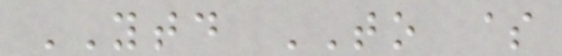YTD TO $
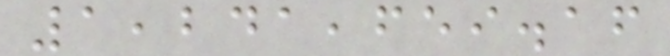1,241,659.16
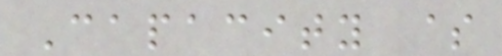Capacity $
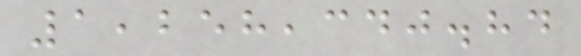1,258,340.84
